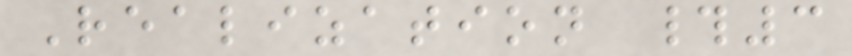Realization #3
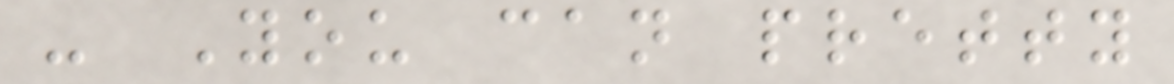- You can pretty
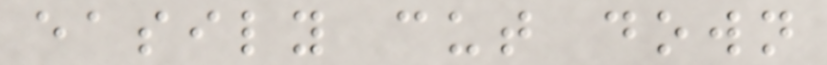easily cut down
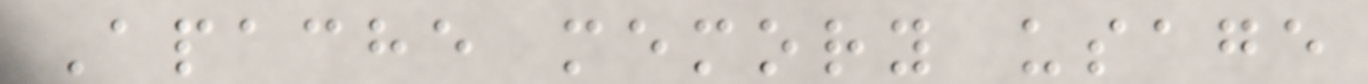Apache memory usage
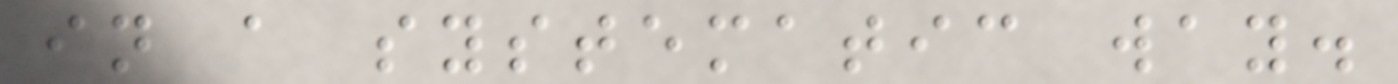in a systematic way.
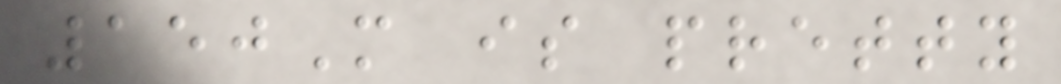150M is pretty
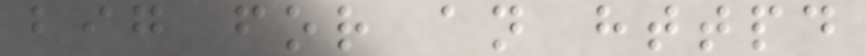big for an httpd
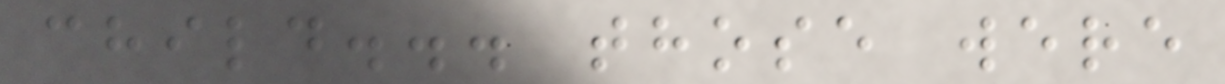child... those were
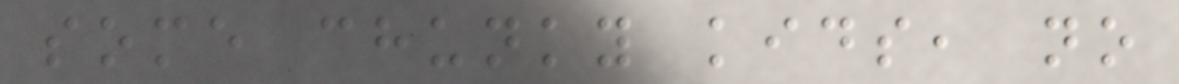some chunky kids, no
